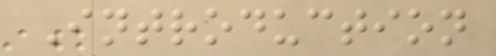Introduction
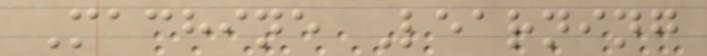Machine Learning
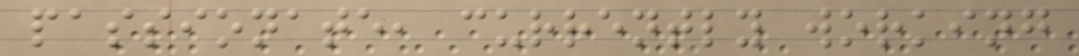passionate, currently working
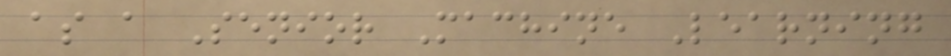as a Senior Machine Learning
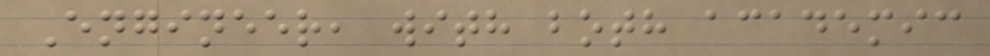Engineer, with both academic
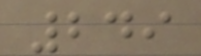249
